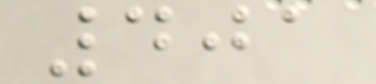401
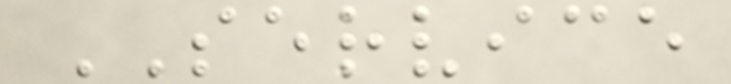SERVICE
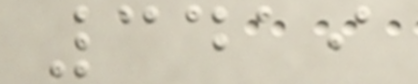3419
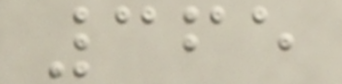365
